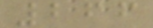266
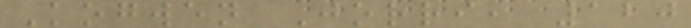Kogwen Jorri, 120
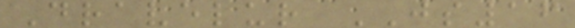Dravelur JS16
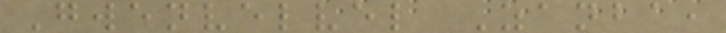Gwenvelvel Zanba,
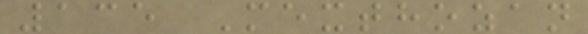135 Mexthozan
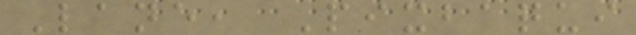Lane, Pixbaqui
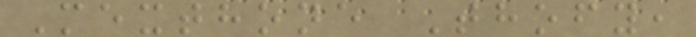Mexthone Thofy,
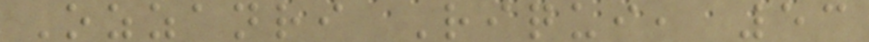Ozzanri Riqui, 53
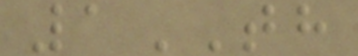1TH
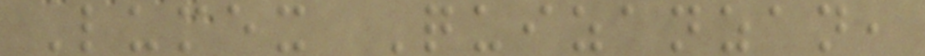Lumex Quizanzan,
